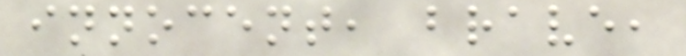innocent, brave,
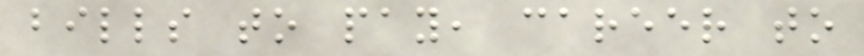bills to pay, career to
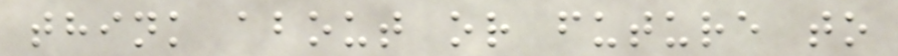think about or future to
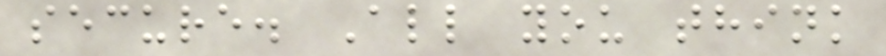secure. All you think
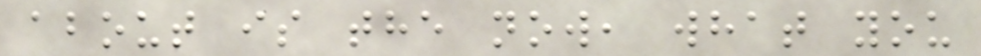about is the now, what you
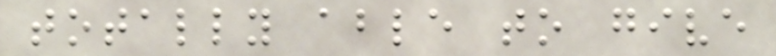totally able to give
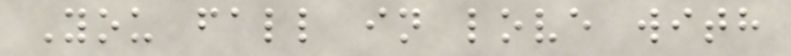You fall in love with
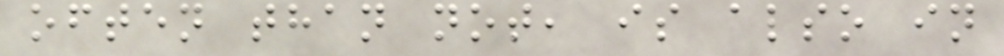often than not, is also in
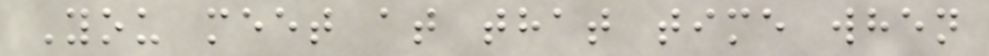You meet at that time when
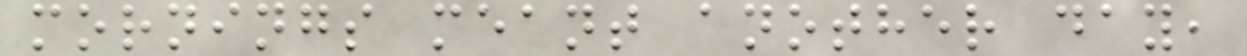mornings meant another day,
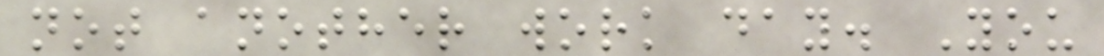not another work day. You
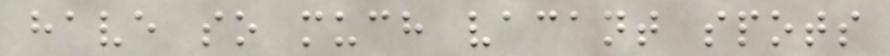have so much vacant spots
